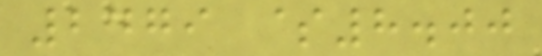2479 $8.00
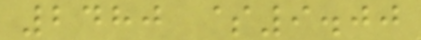2480 $9.00
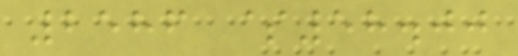2586 $58.00
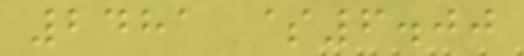2481 $6.00
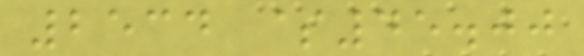2534 $45.00
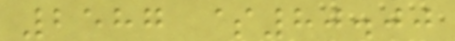2587 $80.00
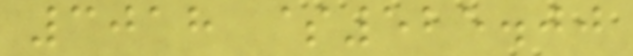3018 $525.00
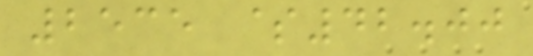2535 $42.00
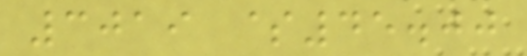3019 $45.00
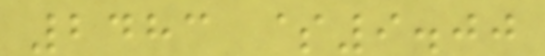2483 $9.00
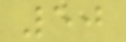50
